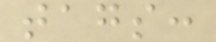tags:
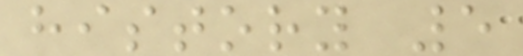history 5
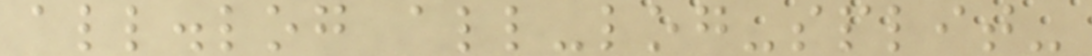all.log all-log-split-
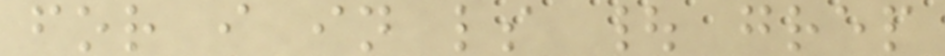for i in ls | grep
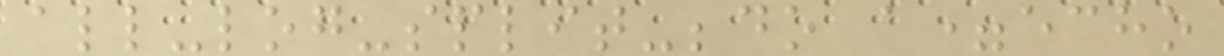all-log-split-;do a=echo
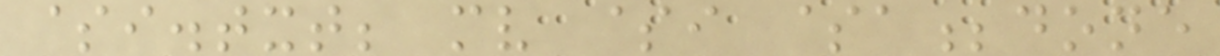$i.txt; mv $i $a;done
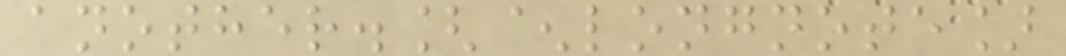another.[^longnote]
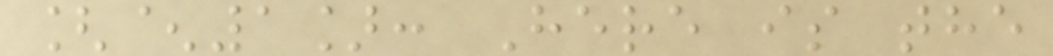[^1]: Here is the
